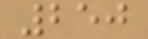250
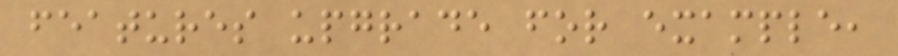features upgrade for example,
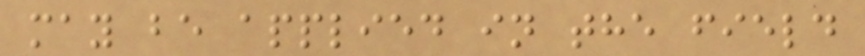may be applied in the field
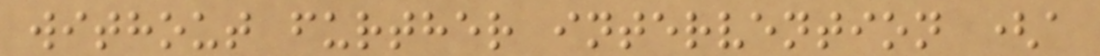without further intervention (a
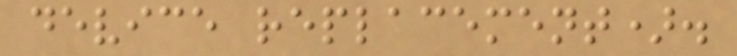device replacement).
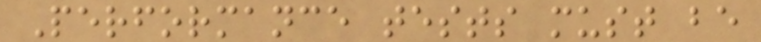Performance tests must be
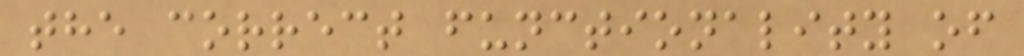the correct functionality of
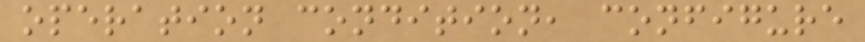operation condition, configure
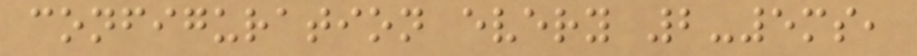configuration every 2-5ms,
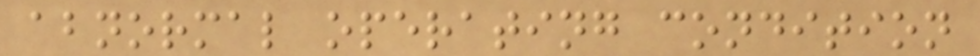abnormal operating condition
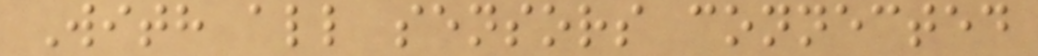With all sensors connected
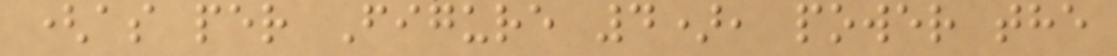(as per Figure 4), power the
